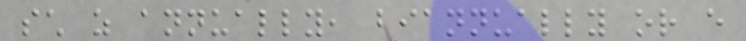such as annually, biannually or every
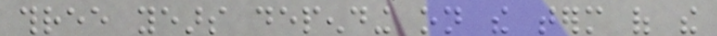three years depending on the term of the
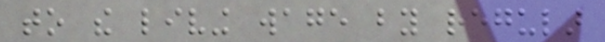to the living wage by regular
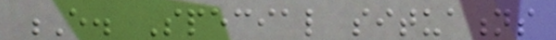E. Special situations
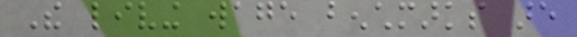The living wage benchmarks are
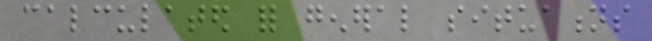calculated for general situations
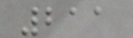211
